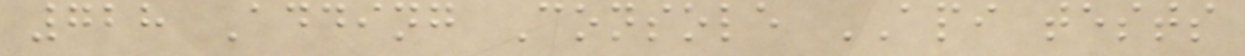728 Adding Console API tests
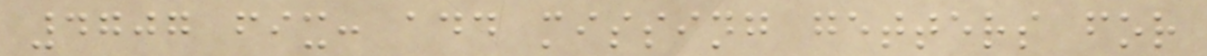4707 fix: add missing getters for
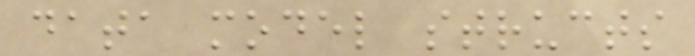data model structs
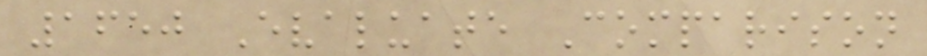1650 Evaluate Comparison
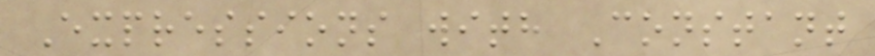Expressions with Constant
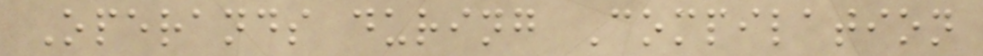Operands during Compilation
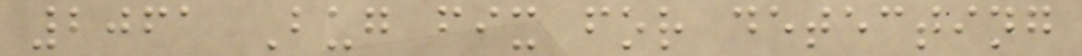2061 Bug fix for detecting
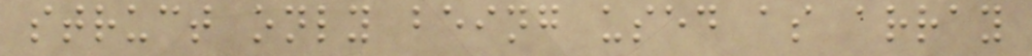struct only being used as array
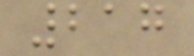217
